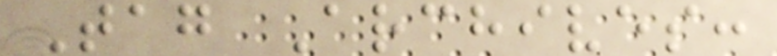Tag Archives:
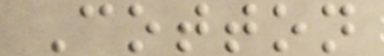Cotton
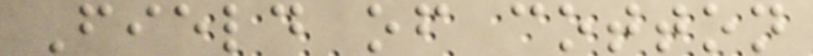Field of cotton
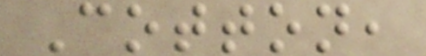Cotton,
